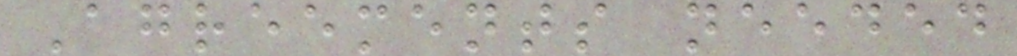Agreements needed
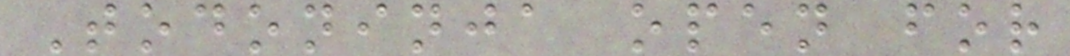Todoninja open for
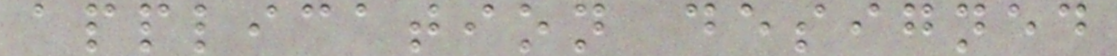application designed
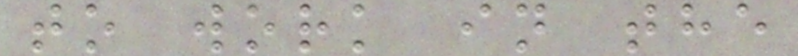to work in the
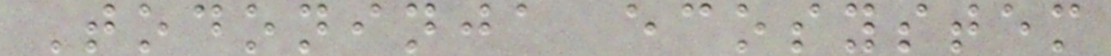Todoninja ecosystem
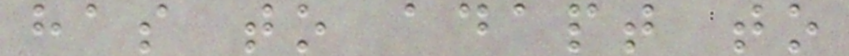has to adapt to
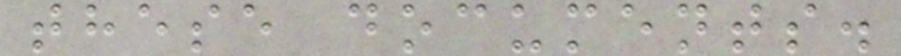these documents.
